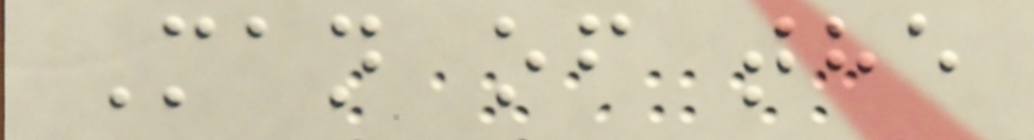Man of the
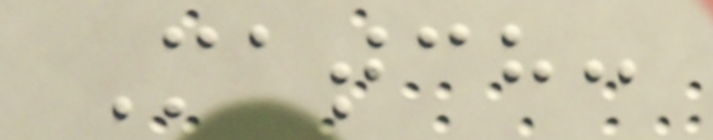Match:
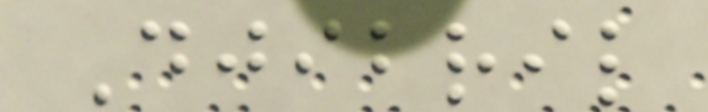Djibril
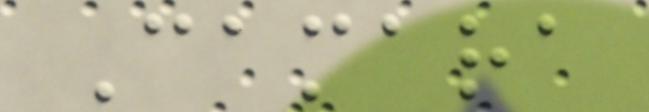Camara
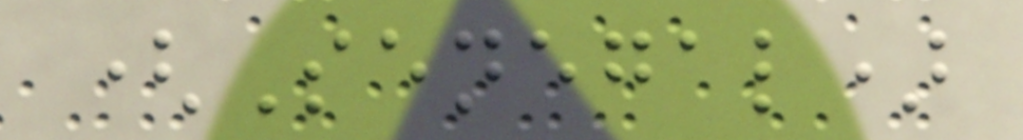(Senegal)
